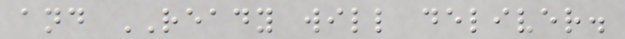and READY will deliver.
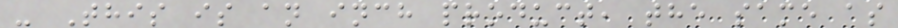- This is an inch product, the same as
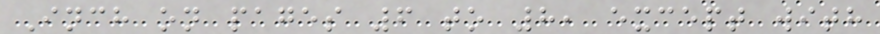Inch on pages 6 to 8, except with
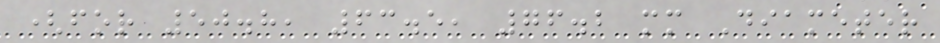(for 50.8, 63.5, 76.2 mm Diameter
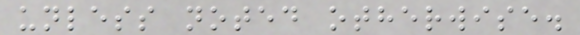unless noted otherwise.
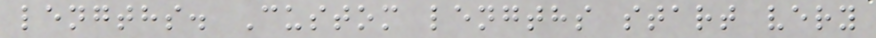lengths. Custom lengths start very
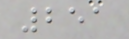251
